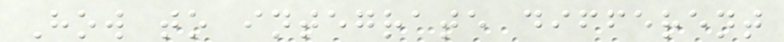How to integrate different
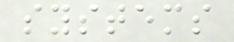systems
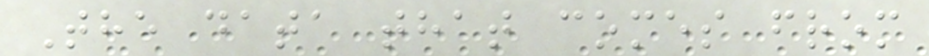The data that comes from
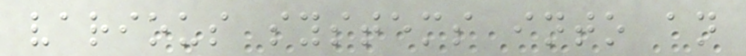various systems into an
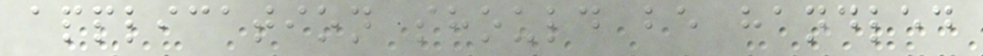application should be handled
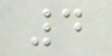4
